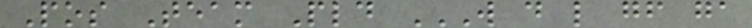Pos Team Pld W D L GF GA
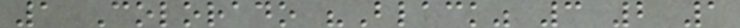1 Colorado "Black" 3 2 1
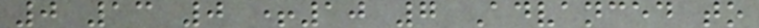0 13 0 +10 7 Advanced to
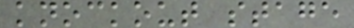knockout stage
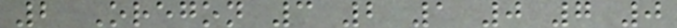2 Oregon 3 2 1 0 7 0
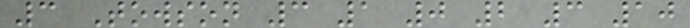3 Towson 3 1 0 2 3 10
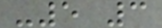-5 3
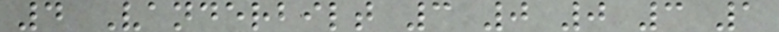4 Vanderbilt 3 0 0 3 1
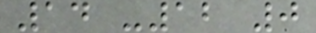14 -12 0
